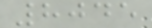8045
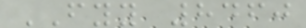FYY 8460
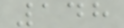148
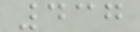437
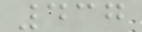437
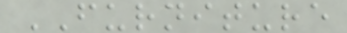FURNITURE
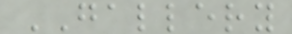GALLERY
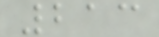213
